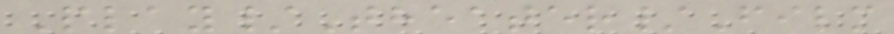Play/Theater/Film
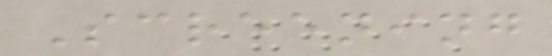Screening
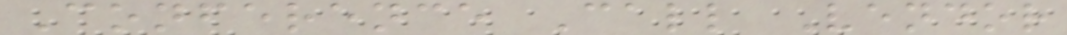Conference Call Vendor
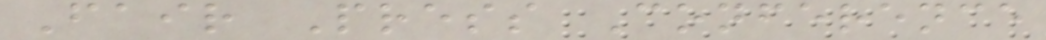Fair Press Conference
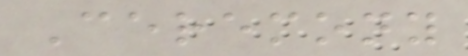Ceremony
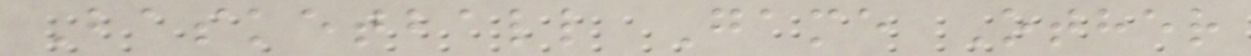Basketball Game Other
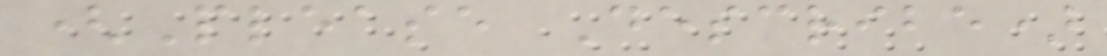(Please Describe)
